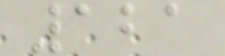121
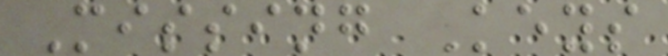Missing Keys
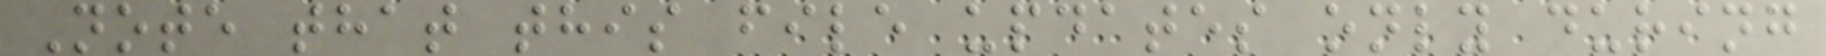Note that this file updates only during
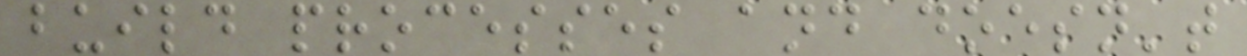build processes and doesn't
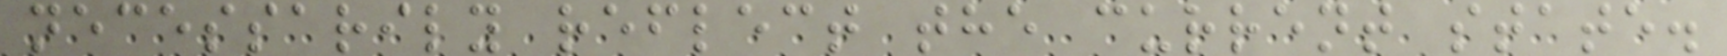necessarily reflect the current state.
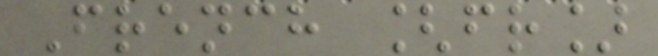French [fr]
